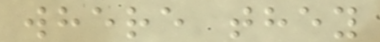where they
